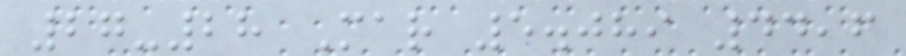27-28 Mar 5.089 44,6
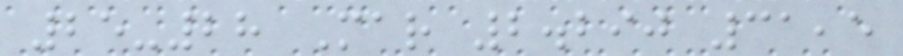25-28 Mar 2.290 31,5
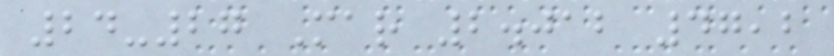24-27 Mar 2.012 47,2
